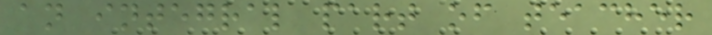an integral part of teacher
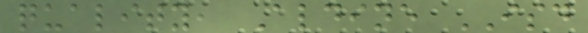quality, Aldine ISD
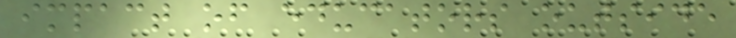impact of educators outside
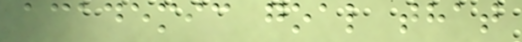academic goal that
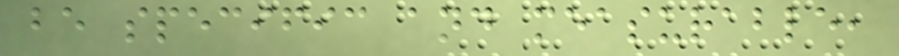be specific and measurable,
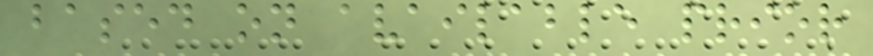based on available prior
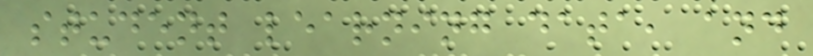student learning data, and
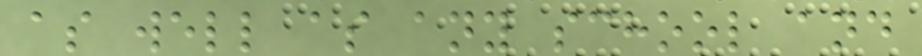as well as any school and
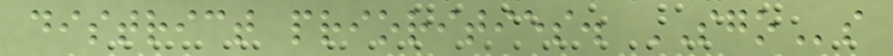district priorities. SGOs
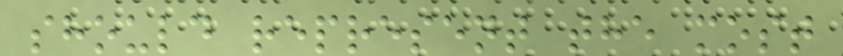should represent the most
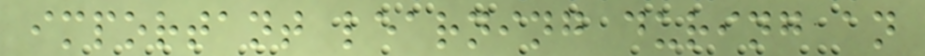important learning during an
